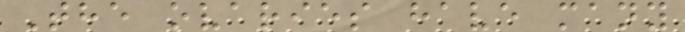The ovaries have many
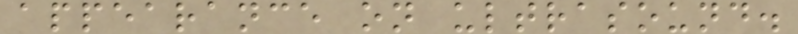appearance on ultrasound.
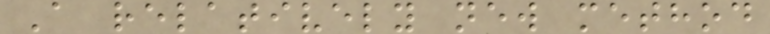A relatively new method
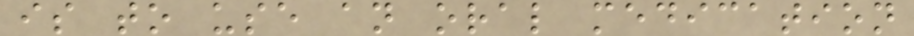is to use an oral medication
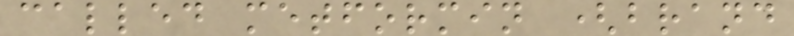called metformin (brand
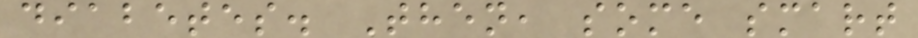diabetes. Then, some smart
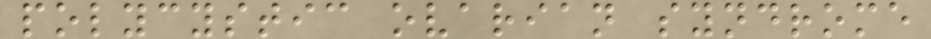polycystic ovarian syndrome
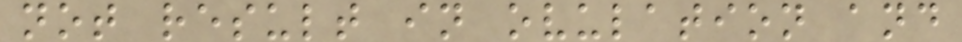not result in ovulation and
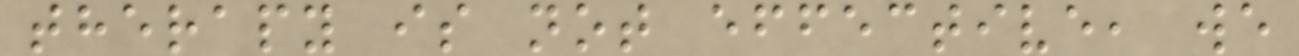therapy is not effective, we
